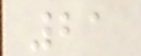21
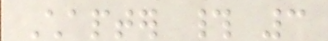Chapter # 3
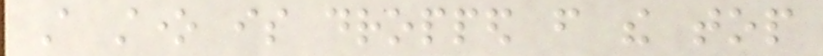A stone is dropped from the top
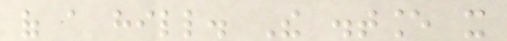of a hill. The distance it
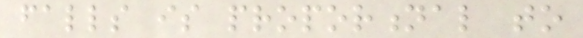falls is proportional to
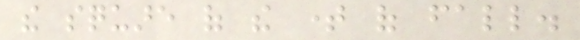the square of the time of fall.
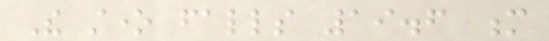The stone falls 19.6 m
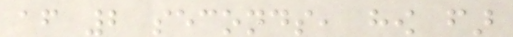after 2 seconds, how far
